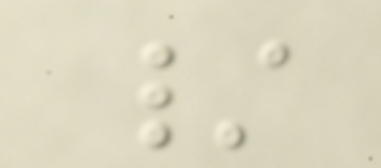/
